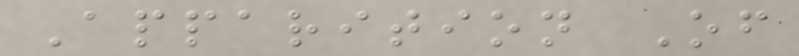Apparition Of
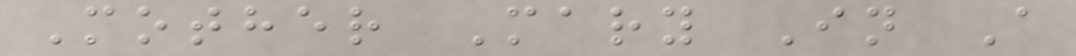Mother Mary In A
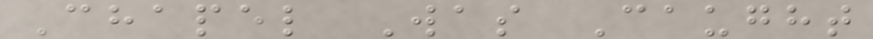Chapel Was Caught
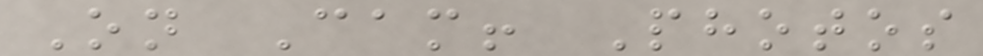On Cam! Photos
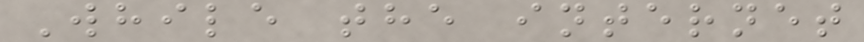While the internet
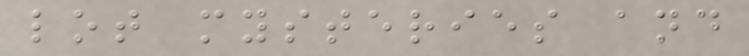lot mysteries and
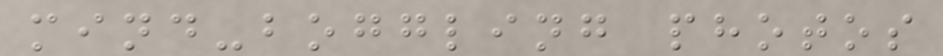mind-boggling photos
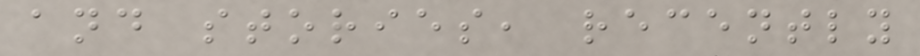and stories, recently
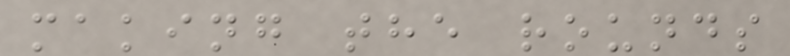making the rounds
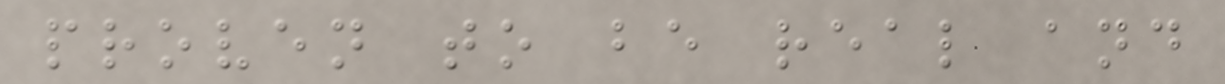proven to be real and
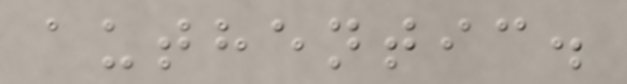authentic.
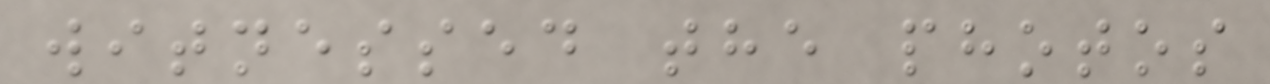witnessed the photos
